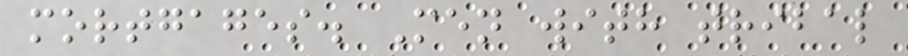mortgages. Men with tribal
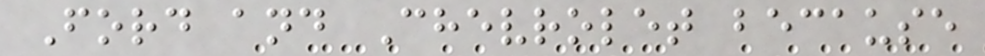Ford and Chevrolet because
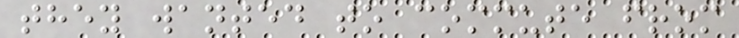they wanted to commute from
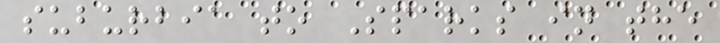suburbia to Sparks in the
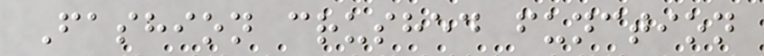Fashion crushed function
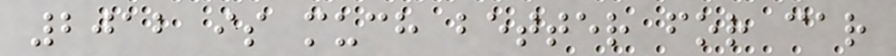2012 is much better for car
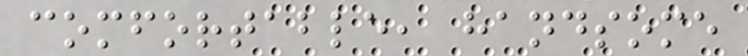comfortable, handsome
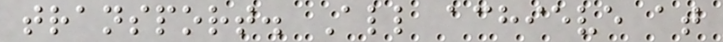transport. All achieve at
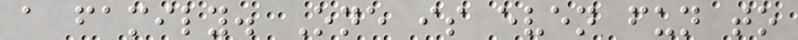a family. One is even fun to
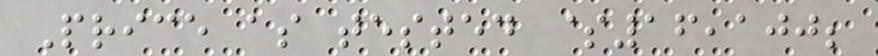Price as tested $16,100;
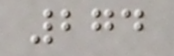274
